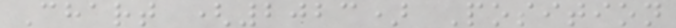Chart (2023) Position
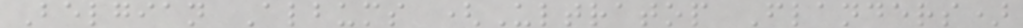Belgian Albums (Ultratop Flanders)
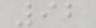92
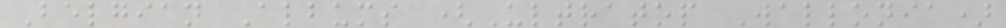Belgian Albums (Ultratop Wallonia)
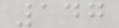147
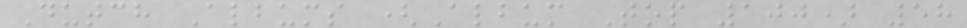Dutch Albums (Album Top 100) 58
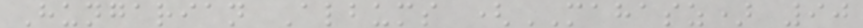Hungarian Albums (MAHASZ) 90
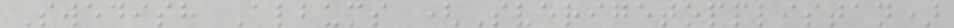Swedish Albums (Sverigetopplistan)
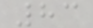83
